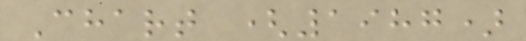Chart (1987)
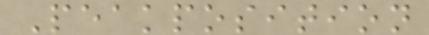Peakposition
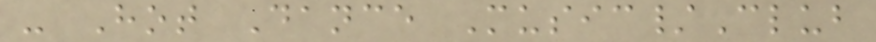- Hot Dance Music/Club
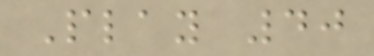Play 40
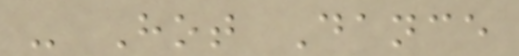- Hot Dance
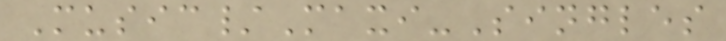Music/Maxi-Singles
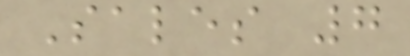Sales 7
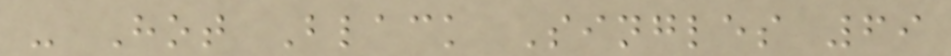- Hot Black Singles 69
